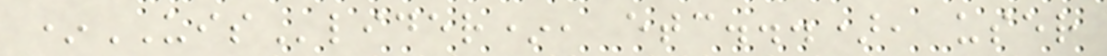*UISlider*, etc...), user
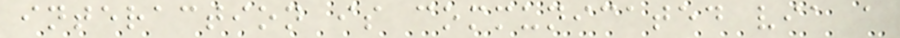interaction is communicated via a
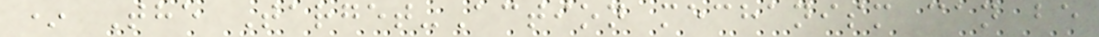* The Target-Action mechanism can be
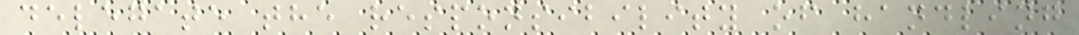delegate the responsibility of handling
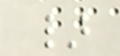}
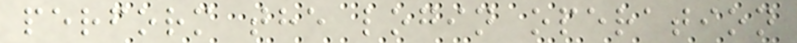perform the login operation
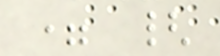= {
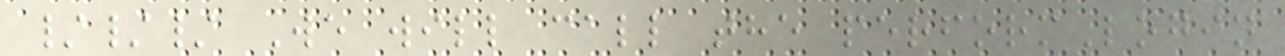/// We will call the performLogin
